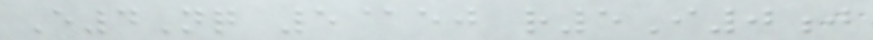E4Nq 5@ej r5I0j
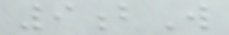9bW
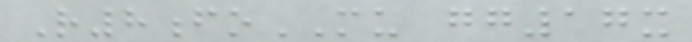R8foMU gg17x
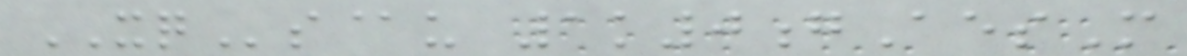XQs@u 1k0gAesM
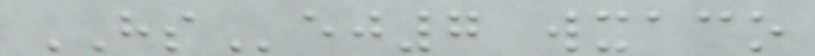HSej7 wxaco
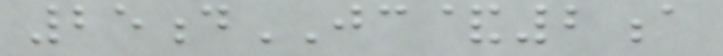25dJC&2a
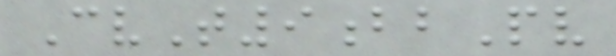CvT9bbPv
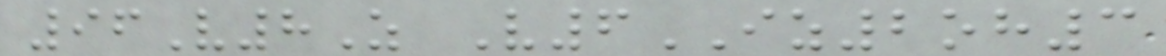96V8Z V6IZ2oh3
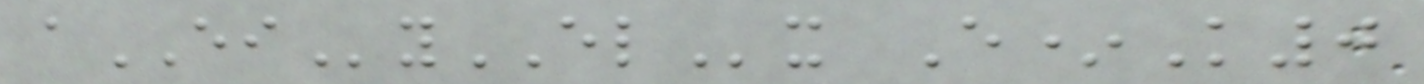aEIyELx E*K0
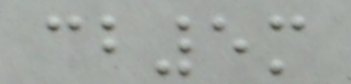cb5m
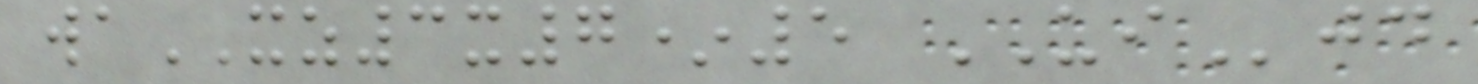waXZ3x7*5 UIjd
